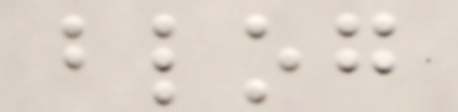blog
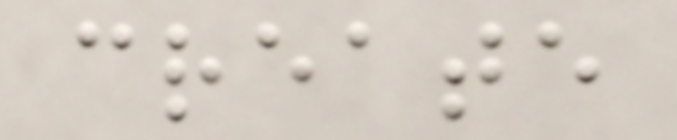create
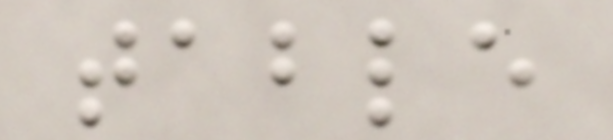table
